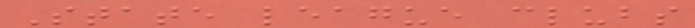State league clubs
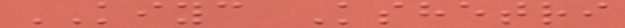KIYC Kshetri
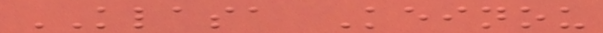KLASA Keinou
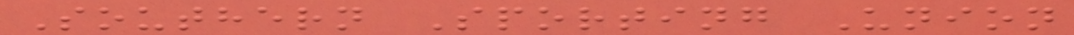Southern Sporting Union
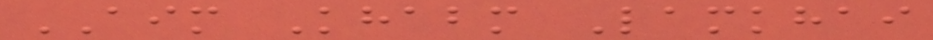AIM Khabm Lamkhai
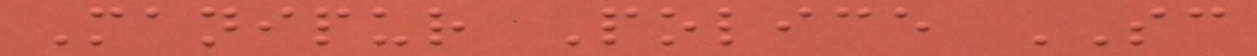Manipur Police SC
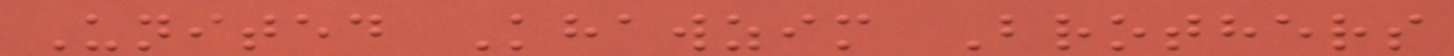United Khawzim Brothers
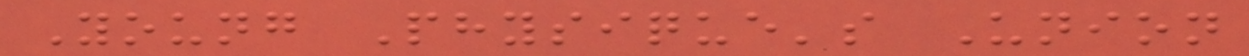Young Physique's Union
